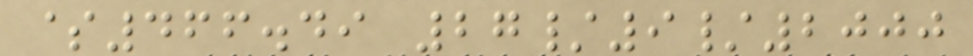$466.49 27/9/2000
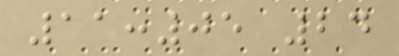11:05 24
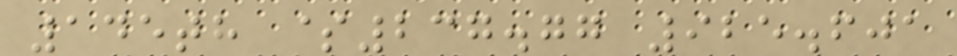145th $237.77 925.601
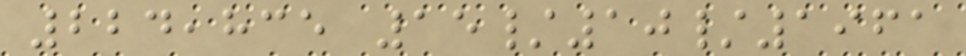224,835 15/10/1961
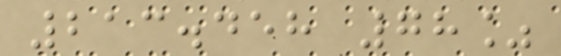213.458 78%
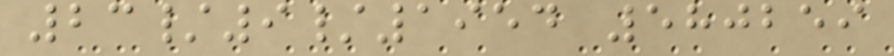23/9/1954 580259
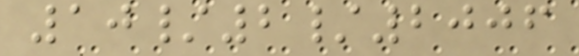10/2/2006
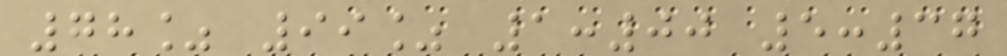78% 99% 1:00 5:37
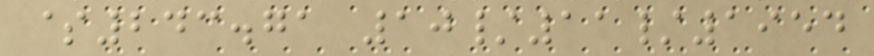$243.71 10/11/1954
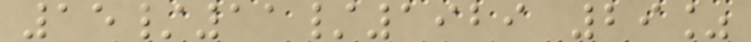15/11/1929 29%
